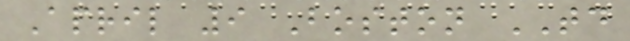April 9 Boston TD
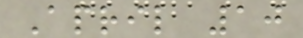April 10
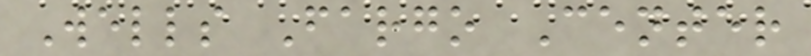Wells Fargo Center
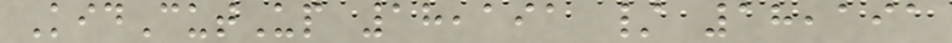KidCutUp 18,191 / 18,191
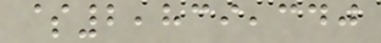$2,839,340
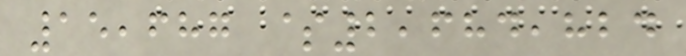15,687 $2,684,824
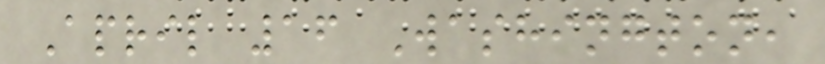April 16 Washington,
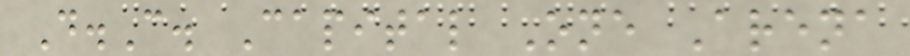D.C. Capital One Arena
